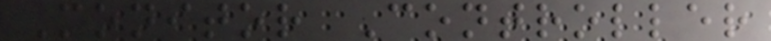Monitor Controller
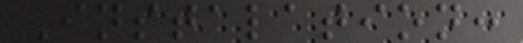Instalation:
